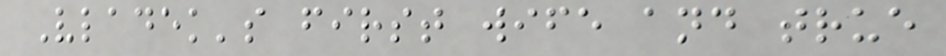Vladek's first wife and true
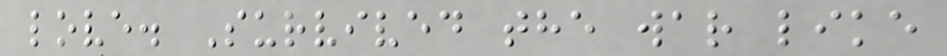love. Survived the war like
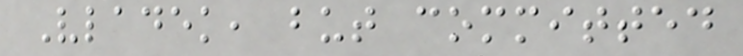Vladek, but committed
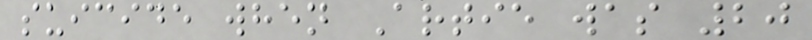suicide when Artie was 20
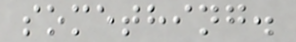something.
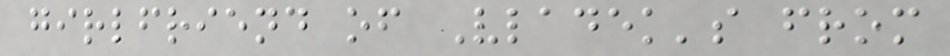girlfriend of Vladek's from
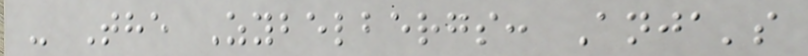- The Zybelbergs: Anja's
